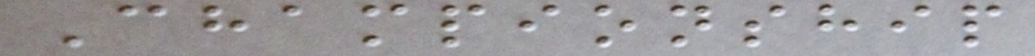Championship
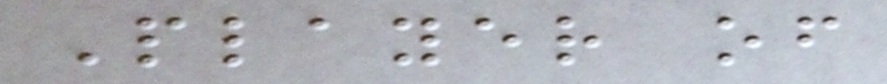Player of
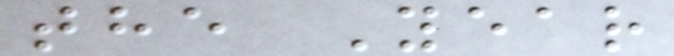the Year
